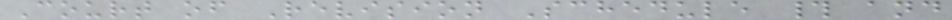Court of Revision Schedule # and
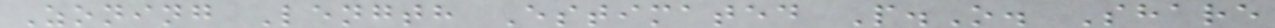Zoning Length Estimated P.O. Share
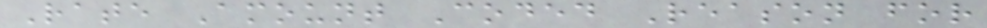Rate Amount Coded Reason for
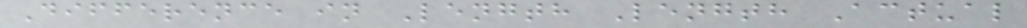Difference in Length Length Actual
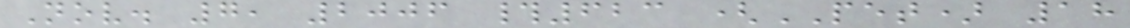Nov. 7, 2006 #623 (PET) 18
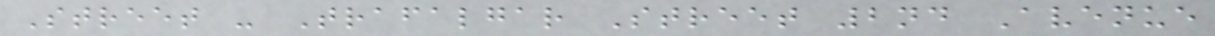Street - Trafalgar Street 2nd Avenue
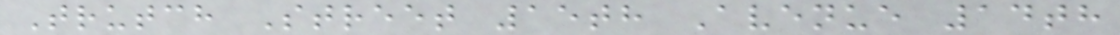Trutch Street 15th Avenue 14th
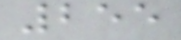255
